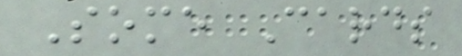Some Cards
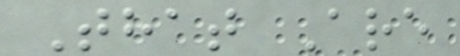That Are
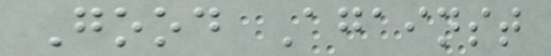Good Against
